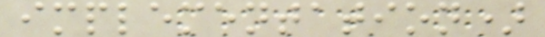implementation)
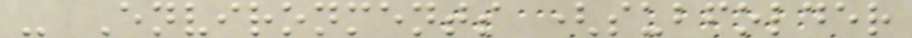- Environments (subfolder
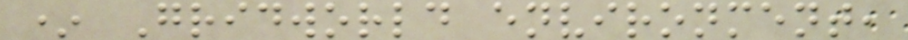* Gridworld environment,
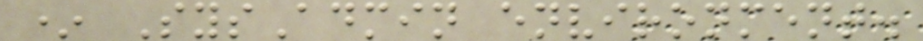* SysAdmin environment.
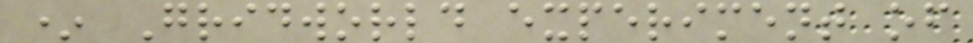* Gridworld experiment of
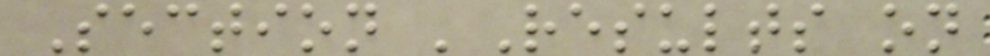Section 'Results on
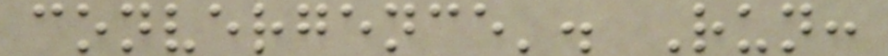convergence'. Run:
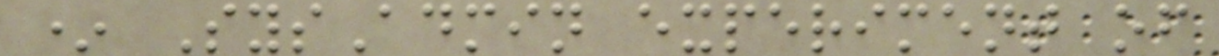* SysAdmin experiment of
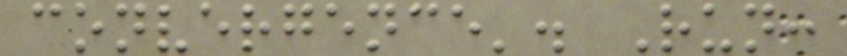convergence'. Run:
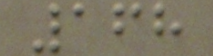168
